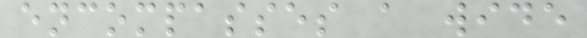encompasses a wide
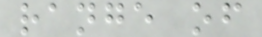range of
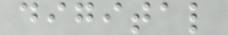digital
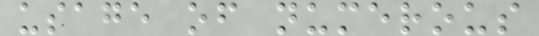usage of numerous
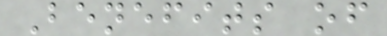Benefits of
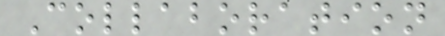Collaboration
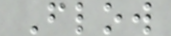Flow
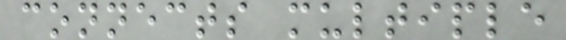connects multiple
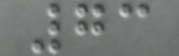73
